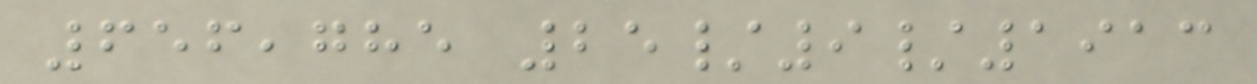656,785 25/9/1913
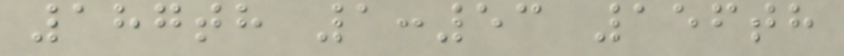187th 1:53 156th
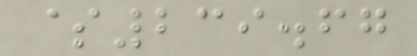$239.67
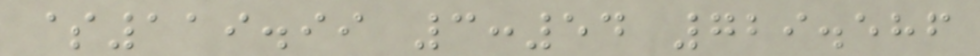$119.99 3:54 729.586
